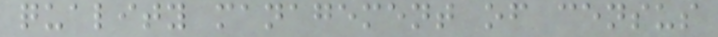quality management of census
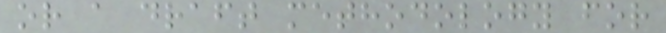or a draft methodology for
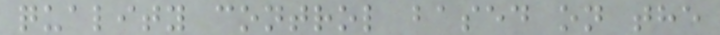quality control based on the
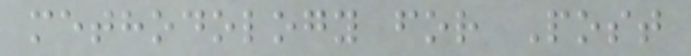methodology for Post
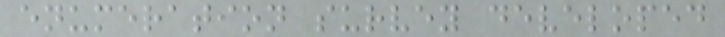enumeration survey developed
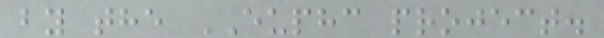by the EUPHC project.
